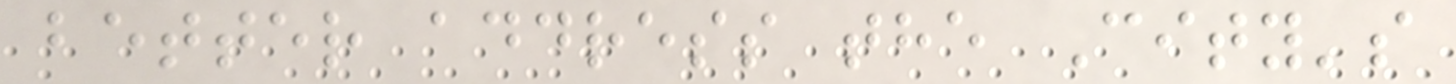better address the City's
